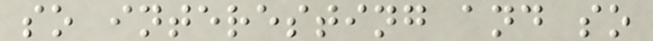so interesting and so
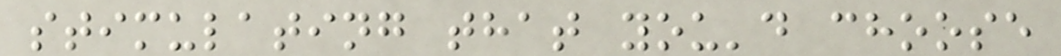stimulating that you'd choose
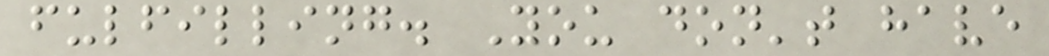fulfilling. You don't have
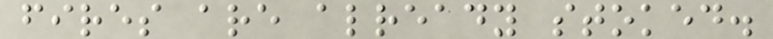fires are already stoked.
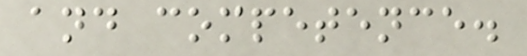and competence.
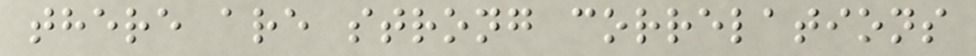there are strong correlations
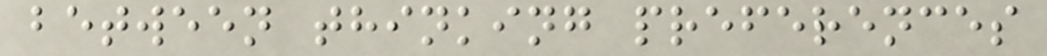between thinking preferences
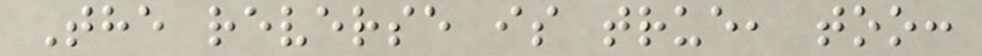The reverse is true, too:
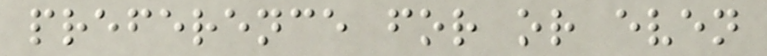preference for or even
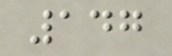147
